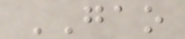GAO
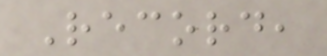Record,
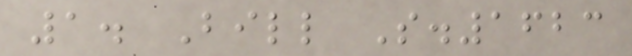1. Bill S.1623
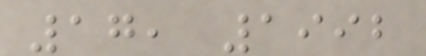17, 1992
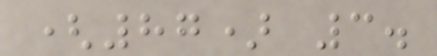(87) 3.
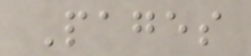Pages
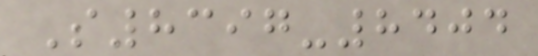S8397-8404
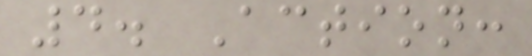4. Action:
